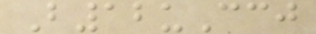B12uCcj
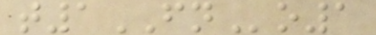t1FNo1
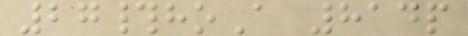27#hoA 814p
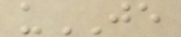uJE
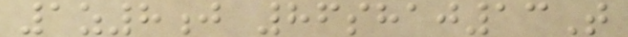1z8j 86shaj13T
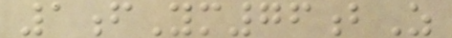1fYm76bZ
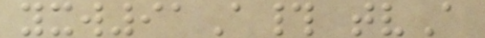yxw91A# tvA
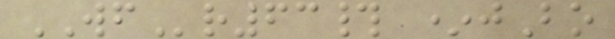WFr63# *jBo
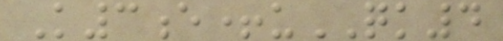K3e+uQK4
